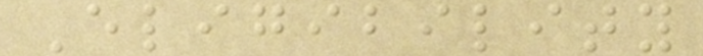Eligibility
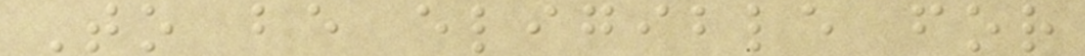To be eligible for
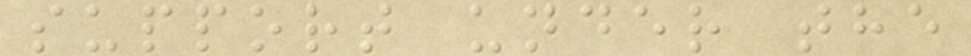support under the
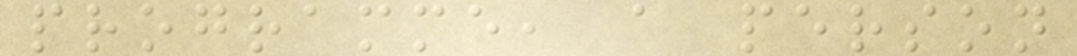programme, a person
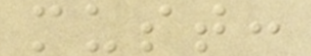must:
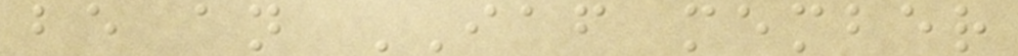be an IAF member
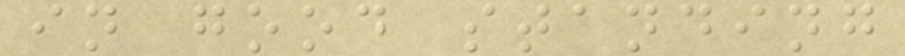in good standing
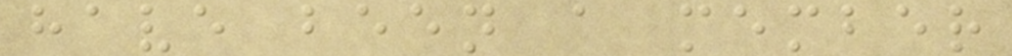have been a member
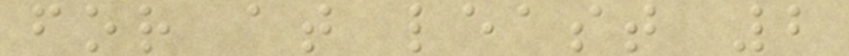for at least 2
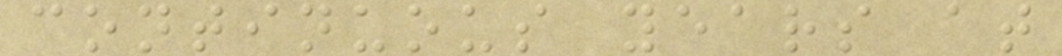continuous years at
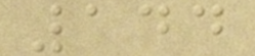144
